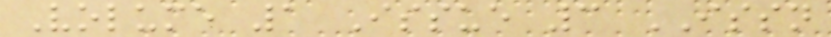Volume 1 Issue 3 ISSN
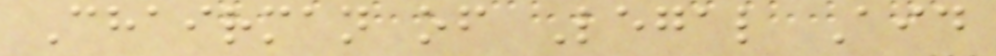Chairman of Legal Aid
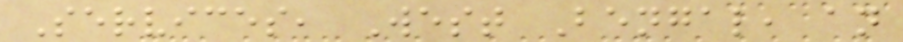Services, West Bengal, an
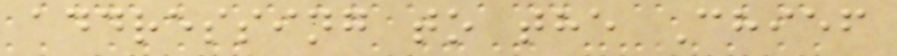addressing to the Chief
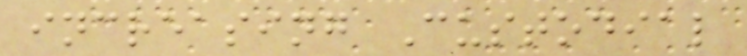increasing Custodial
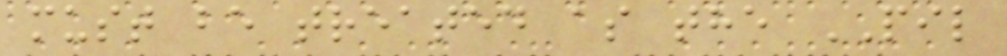must be treated as the PIL
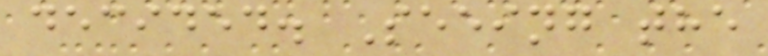decided. Seeing the
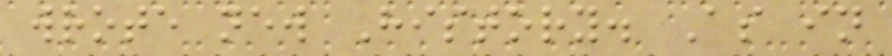wrote new History. As in
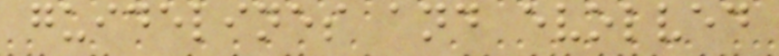guidelines and evolved
